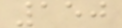150
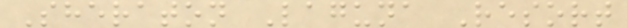Sheraton Laguna Resort
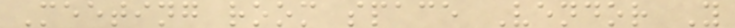Meeting room space Vendor Y
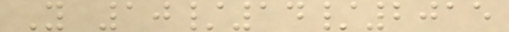Y 10/14/2015
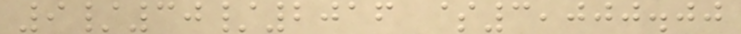9/30/2016 $3,000.00
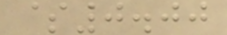$0.00
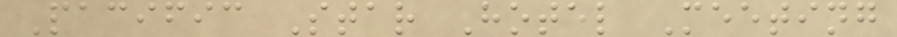Pacific Star Hotel Meeting
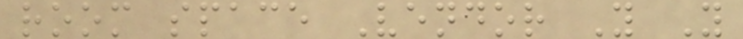room space Vendor Y Y
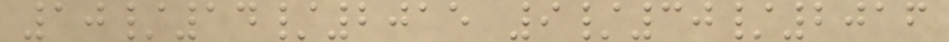10/14/2015 9/30/2016
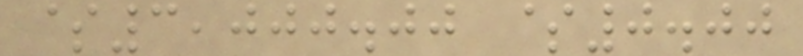$3,000.00 $0.00
